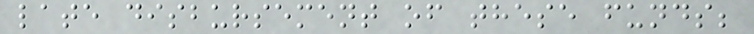late disbursement of these funds;
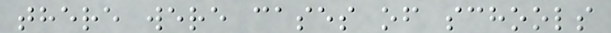there were cases of schools
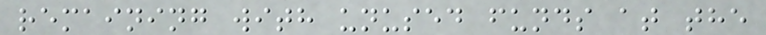remaining with unused funds at the
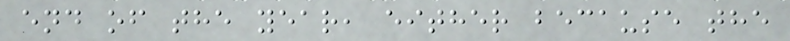end of the year, either because the
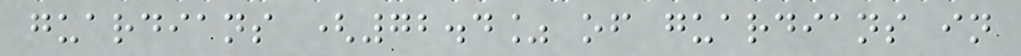guardians (72.4% of guardians in
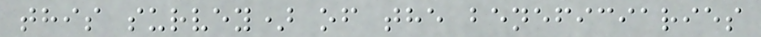this survey) of the beneficiaries
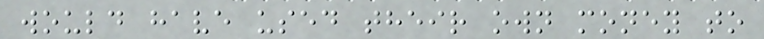would have used their own money to
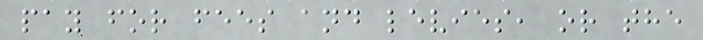pay for fees and levies, or the
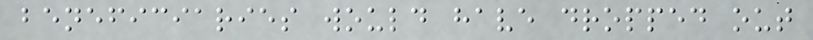beneficiaries would have dropped out
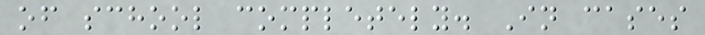of school completely. In cases
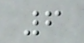6
